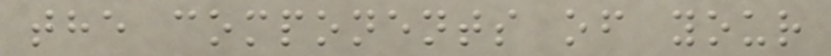the components of your
